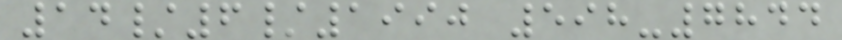14/6/1990 598-7844
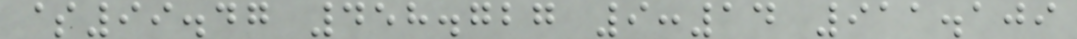$99.47 458.727 9:14 911.109
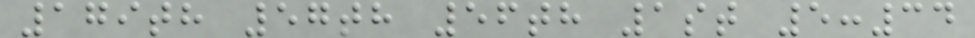179th 57th 56th 1st 5:34
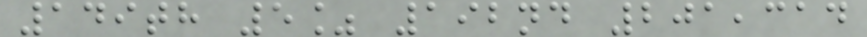149th 5% 192nd 201,314
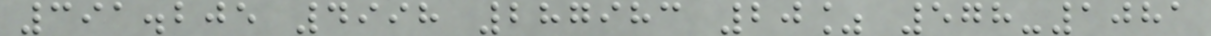391.205 4998 287983 20% 578-1081
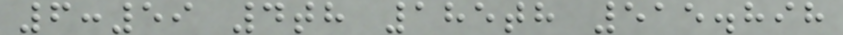6:59 4th 185th 515.898
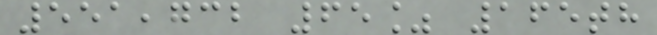551,732 65% 165th
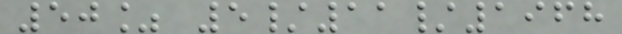50% 5/11/1968
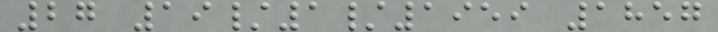27 19/1/1959 1857
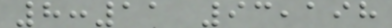8:11 93,198
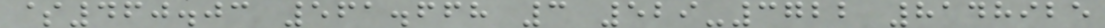$460.03 561.668 3 529-3722 8148925
